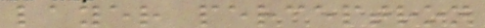layer perceptron
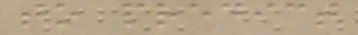to predict
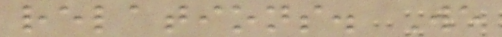relations. We
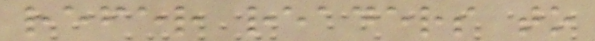refer readers to
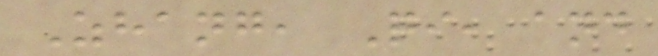Zhang, Qi, and
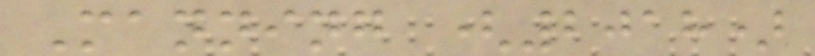Manning (2018)
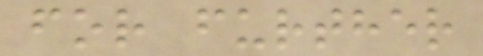for further
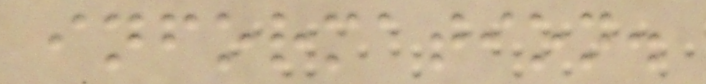information.
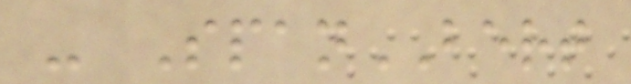- SpanBERT
